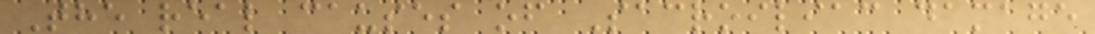The real causes of Sacroiliac damage
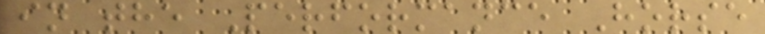in the Performance Horse
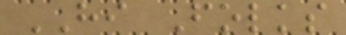HI Folks
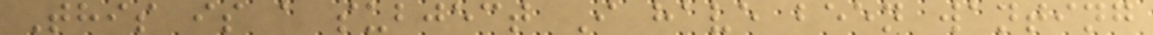This is a subject I have been wanting
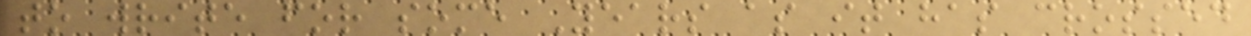to write for some Years as it has crossed
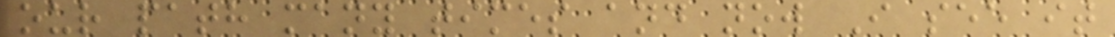our path many times and now I see it
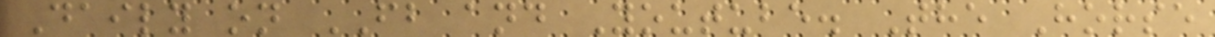Daily on FB and Youtube. The Horse
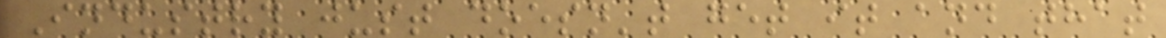Industry just doesn't get it and that
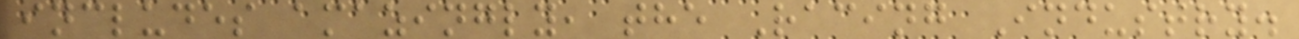includes amazingly, the Racing Industry.
